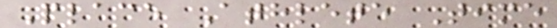Place Athlete Time
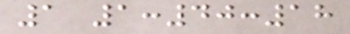1 1:40:18
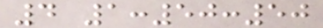4 1:50:50
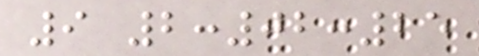9 2:02:25
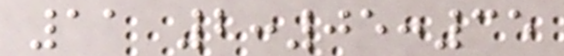11 2:05:35
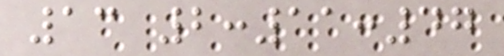13 2:11:47
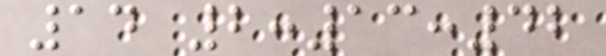14 2:13:42
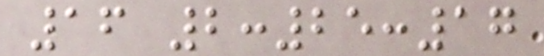16 2:25:17
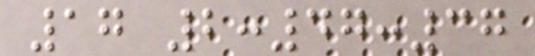17 2:47:37
